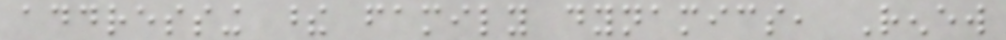addressing these family dynamics, Renew
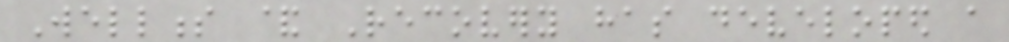Wellness & Recovery has developed a
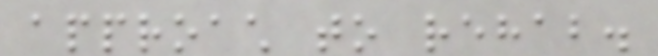approach to rehab.
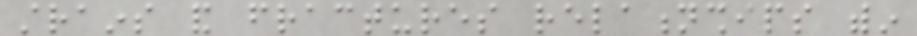strains and fractures relationships within
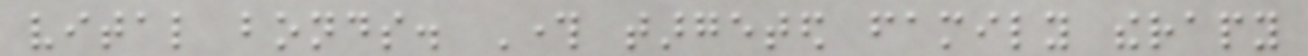vital bonds. Through targeted family therapy
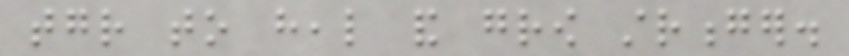together to heal and grow stronger.
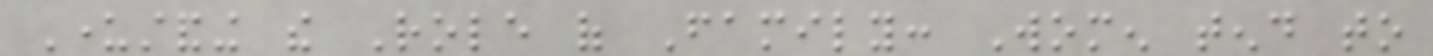Understanding the Role of Family: Women tend to
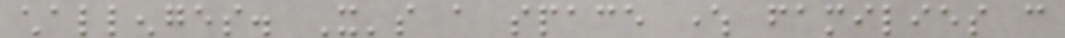challenges. It's a space where families can
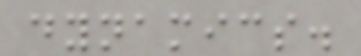dynamics.
